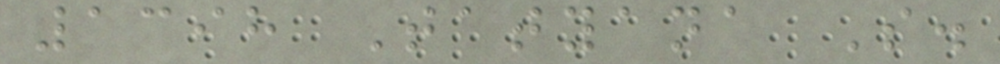1398 Tatyana S.
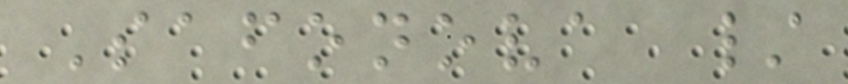Safonova /
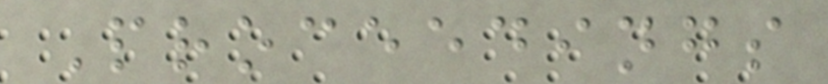Proceedings
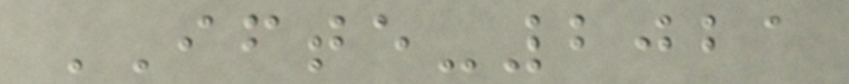IFTE-2021
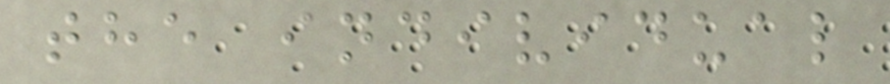the individual
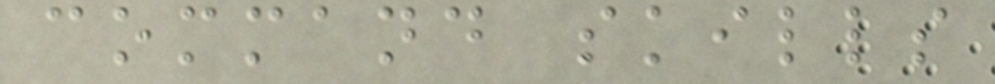command skills
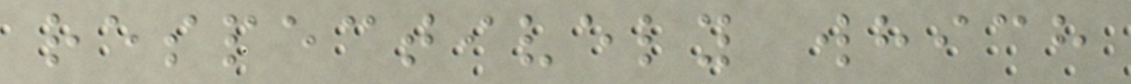respectively which
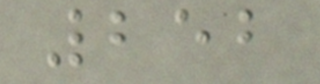252
